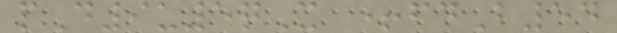pD9u5qX +fdB54
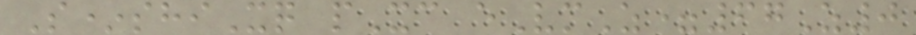S*shiXq pXc eVmZ=67Z0
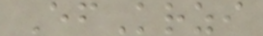EfKrzi
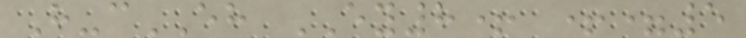H-cEH EY8+ +=5
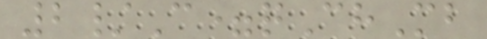2/C=qChMb
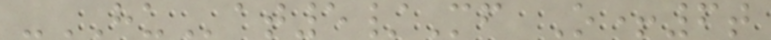-HUat5/Mf O+6t
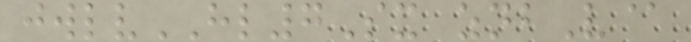jwlvHL7Sx znbV@
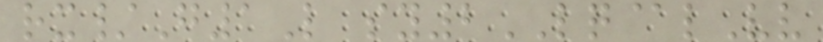rx/G1L sy2LQ@lVv
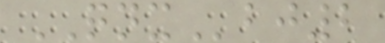QNXbj2
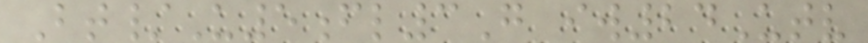Bt/U5fl3G iw24Utv
